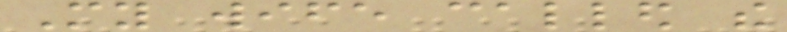My wife called the
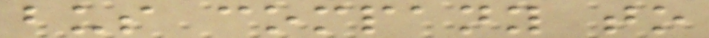bus company to
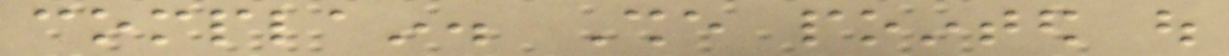complain. She pointed out
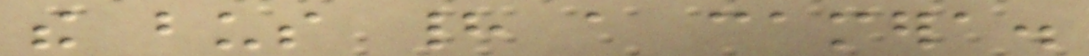the bus had a camera.
